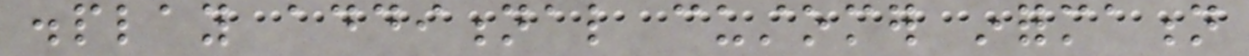display additional customer information
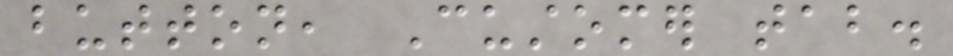button, Customer tab.
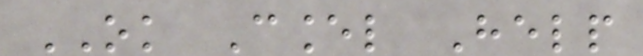OK Cancel Help
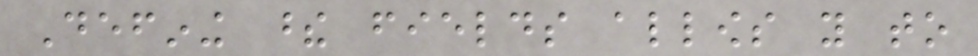Defining these fields allows you to
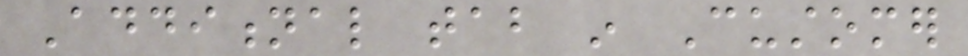Additional tab in Customer
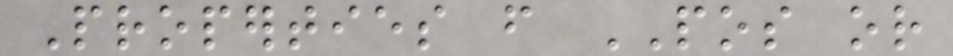Properties from POS or
